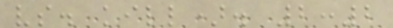vs. kill). 2:2
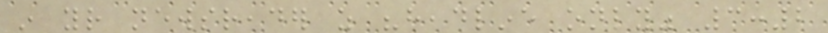in your newsreader as "headline only" 3:2
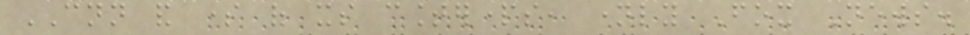CNN and some of its counterparts, namely Fox News.
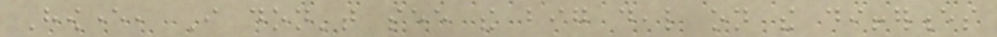However, I don't see the big deal on the differences
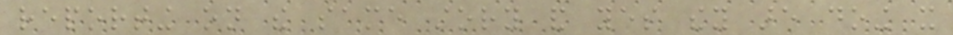reporting on the same story and yes they are doing it
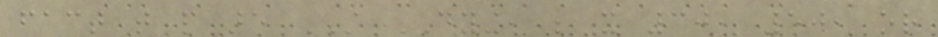fact that people are STILL DYING, be it 30, 50, or
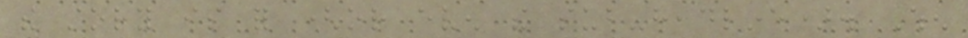the story is for (or even the sub-headline). When
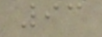93
